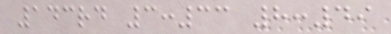143rd 3:33 8:49
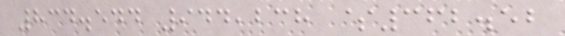834.544 944,238 $362.52
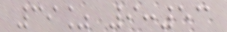39% 9:53
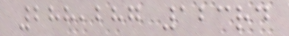288,287 123rd
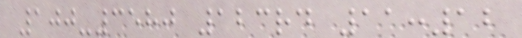100-3580 123rd 11:12
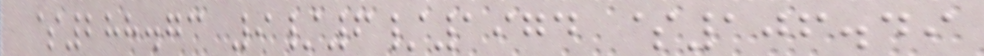$288.73 9/6/1974 $106.49
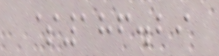$186.29
